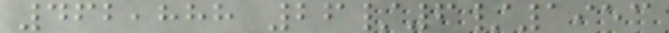462,888 26/6/1953
